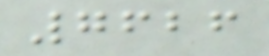7626
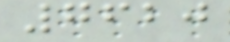7620
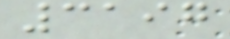3197
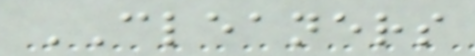CLEANERS
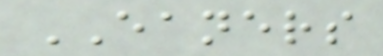EANERS
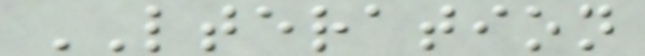LTERATION
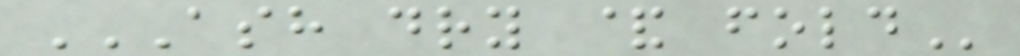ASH DRY & FOLD
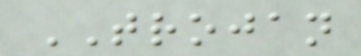TROJAN
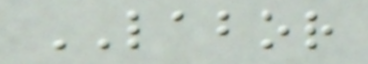LABOR
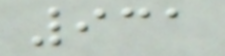931
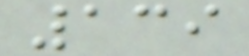139
